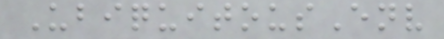UbiquitousEnv
